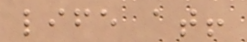life at!
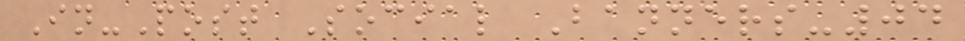In-Post Social Banners-04
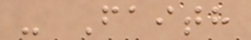- Faith
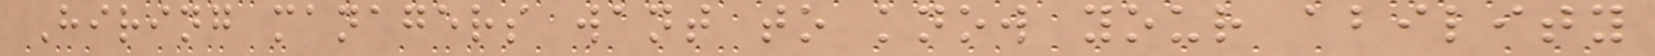Hiring managers want to know your ability
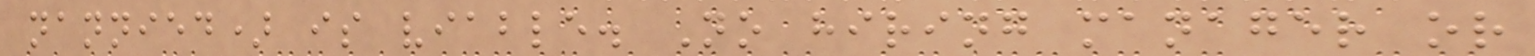nannied) is viable. No hiring manager or
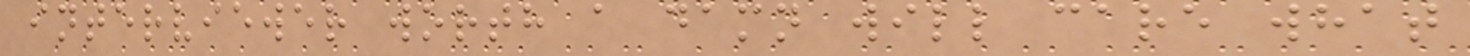interviewer worth a damn will care what
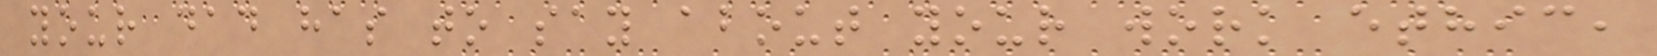your dad has to say about your work ethic,
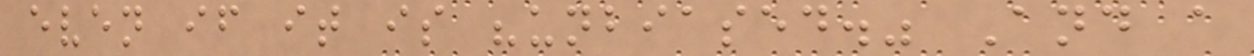even if it is "unbiased." And a
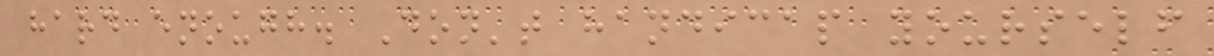hard enough. Don't handicap yourself
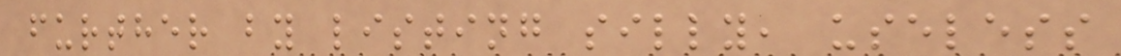further by listing silly, useless
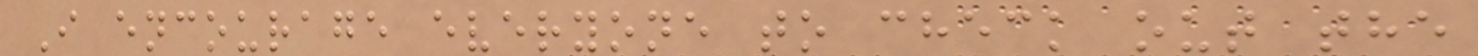I encourage everyone to check out the
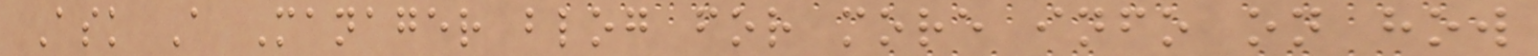Ask A Manager blog for more info on how
